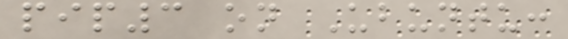pip3 on Ubuntu:
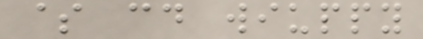$ cd wiuppy
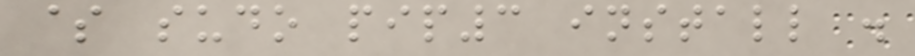$ sudo pip3 install .
